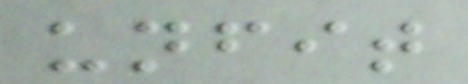unfit
